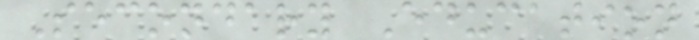Secondary Education
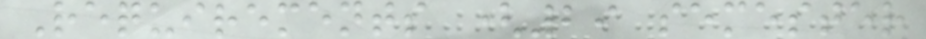Requirements (29 semester
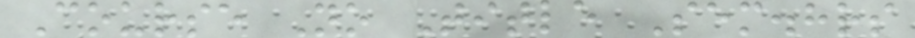Course No Title Sem.hrs
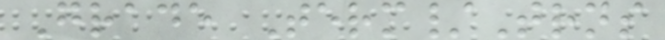Grade Term/Trns
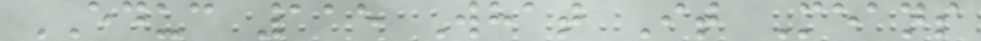EDUC 115 What It Means
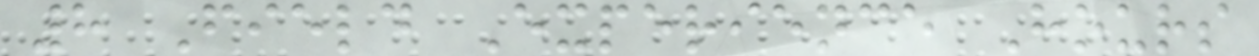8 Field Experience Hours
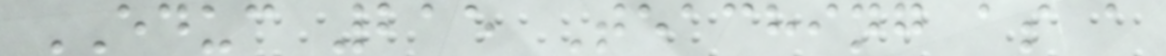EDUC 215 Teaching as a
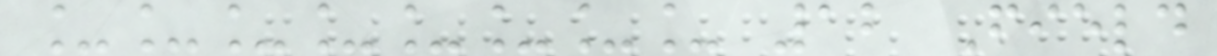________ 12 Field
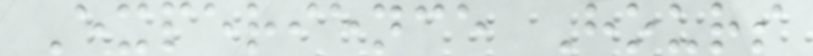Experience Hours
